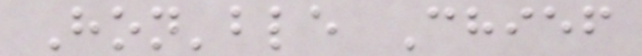Hon'ble Chief
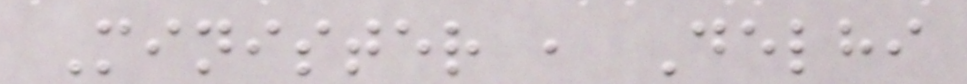Minister , Delhi
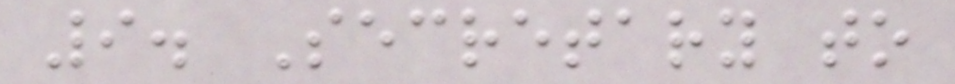9. Secretary to
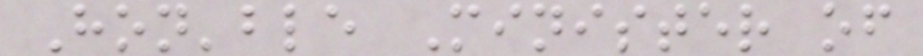Hon'ble Minister of
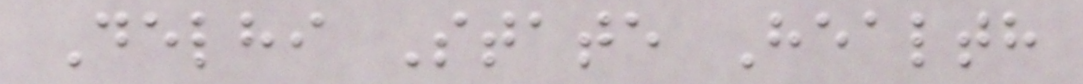Delhi State Health
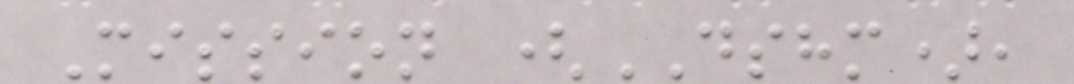Mission (DSHM),
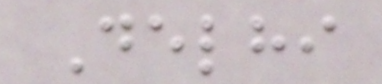Delhi
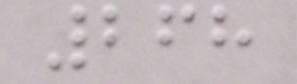268
